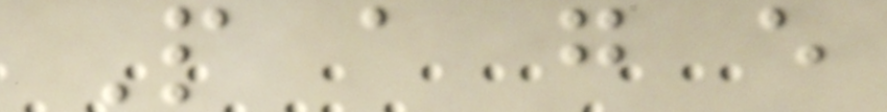P a g e
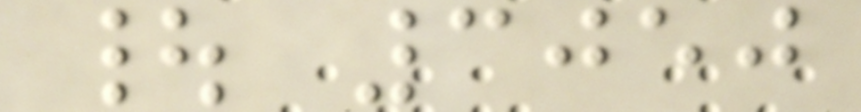| 3050
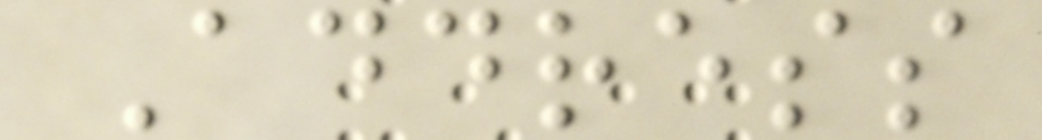Address
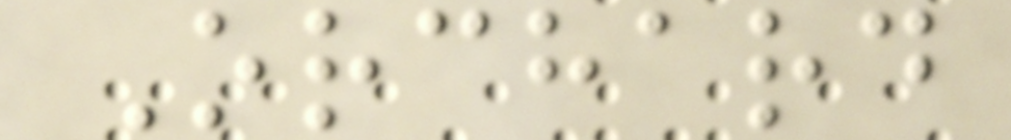Orchard
